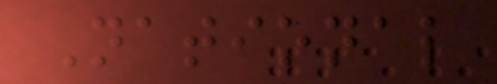National
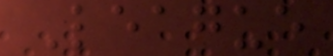League
